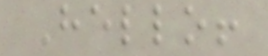Hello!
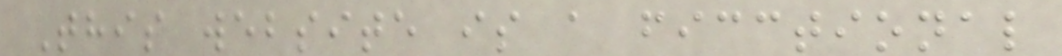This website is a ficctional
